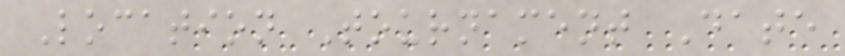Location Tournament Date
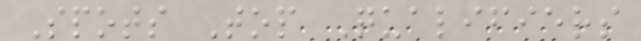Spots Top Qualifiers
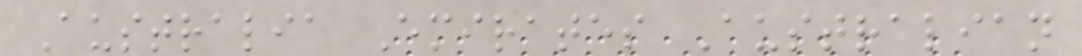Australia Emirates Australian
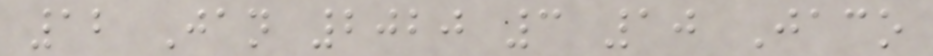12 Jan 2020 3 10 Jaco
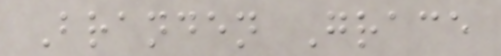Branden Grace
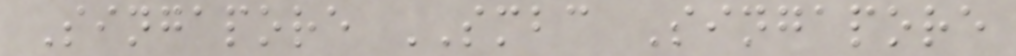Singapore SMBC Singapore
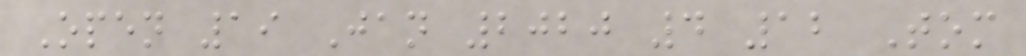Open 19 Jan 2020 4 12 Tom
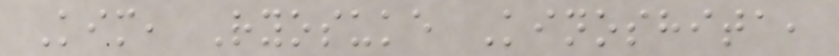Kim, Ryosuke Kinoshita,
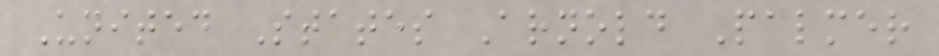United States Arnold Palmer
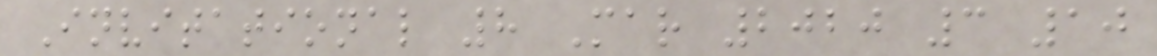Invitational 8 Mar 2020 3 10
